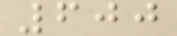600
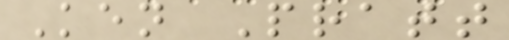Ken Pratt
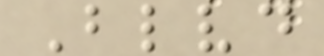Blvd
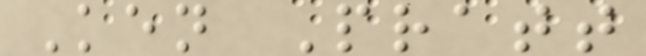Ken Pratt
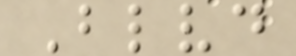Blvd
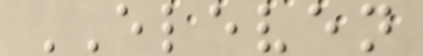ELEVEN
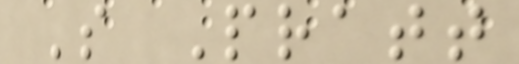S Pratt
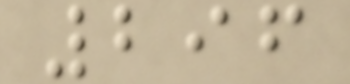296
